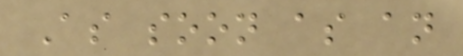As soon as an
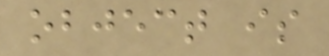object is
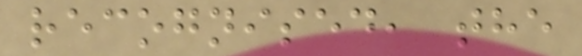recognised, the
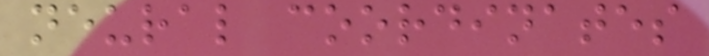neural coordinates
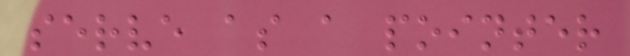serve as a pointer
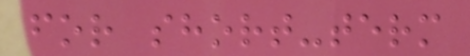for short-term
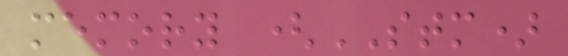memory (STM)
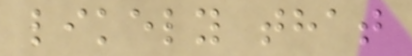likely that
